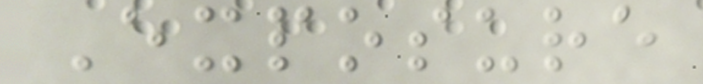Exposure
